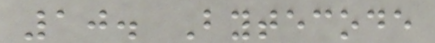10. Bytecode
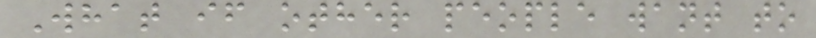What if other people want to
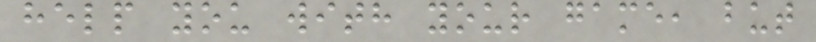help you with your game, but
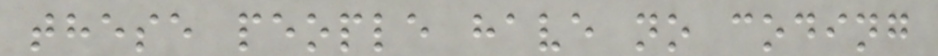these people have no coding
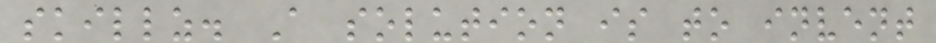skillz. A solution is to invent
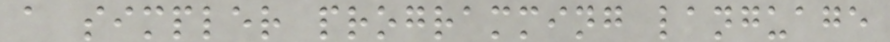a simpler programming language
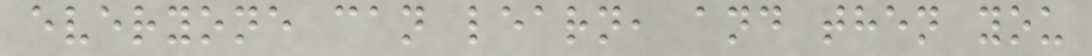everyone can learn, and then you
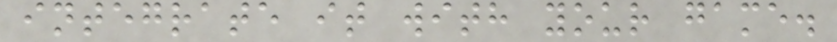integrate it with your game.
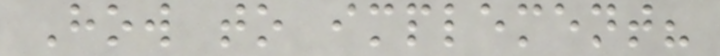How to implement?
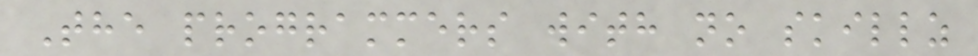The programmers with no skillz
